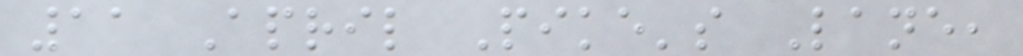11 April Pike's Lane,
